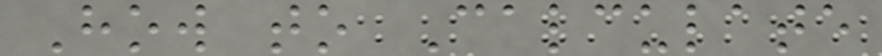How to Calculate
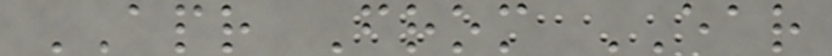APR From EAR
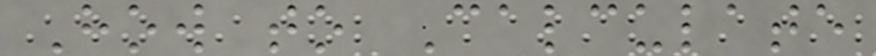How to Calculate
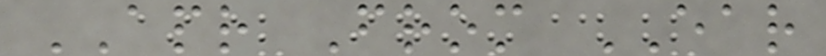APR From EAR
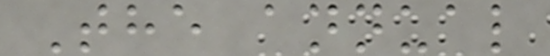The annual
